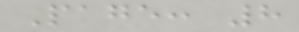Page: 8
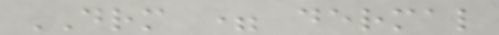DRM = dermal
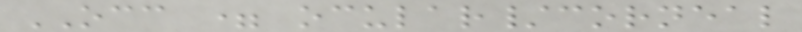OCC = ocular/corneal
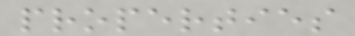properties
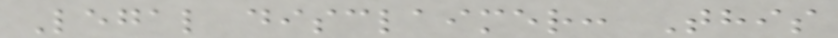Legal disclaimer: This
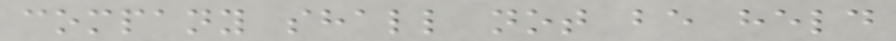company shall not be held
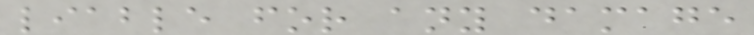liable for any damage
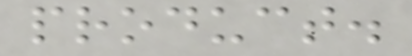product.
